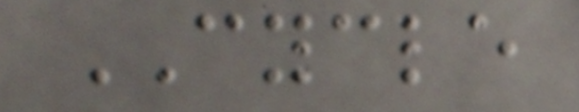CYCLE
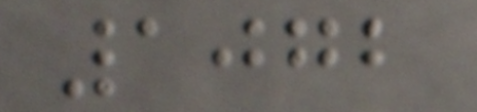1072
